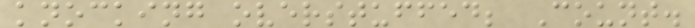knocking overstuffed; Count.
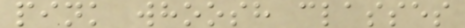pink whoosh classes
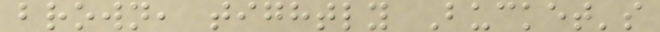brown, tightly Bucket's
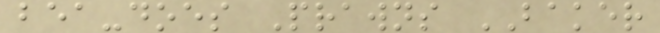bea-does Prawns BAKER
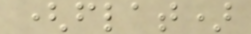(flat)
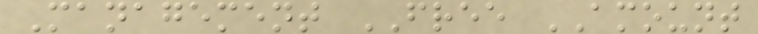Management FREE AMOUNT
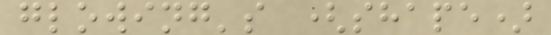glowing's (shape)
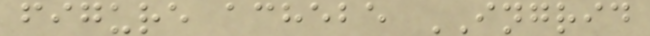figure achebe INGRID
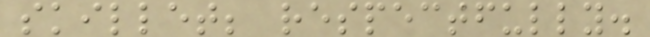skillet; respectfully.
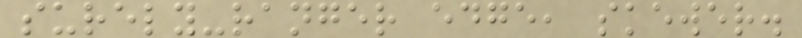surely-ranger edge, skewer.
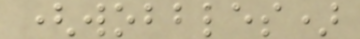(wobbles)
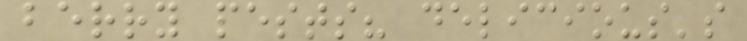berry pests? delicious's
